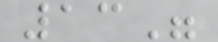13"
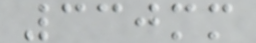330mm
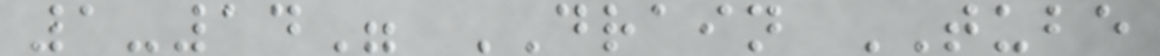1-14" DRAIN TUBE
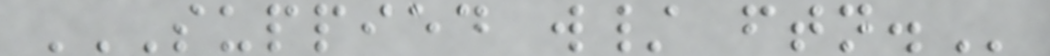SUPPIED W/ FTN.
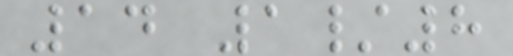14 1/8
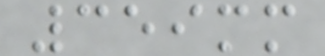359mm
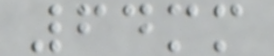64mm
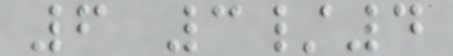6 3/4
